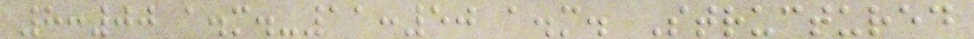8:00 a.m.-11:50 a.m. Structured
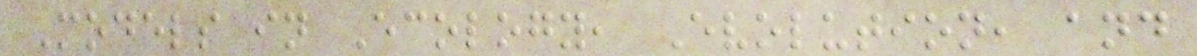Models in Ecology, Evolution, and
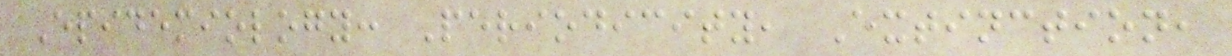Epidemiology: Periodicity, Extinction,
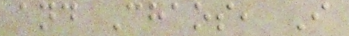and Chaos, I
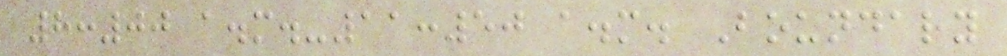8:00 a.m.-11:50 a.m. Boundary
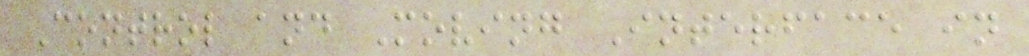Control and Moving Interface in
